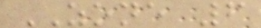ZONE 6
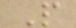P
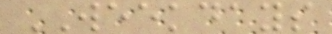WEEKDAYS
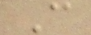C
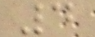4
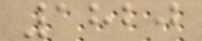1820
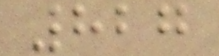827
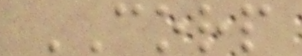CORP
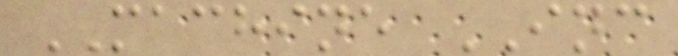MACHINE INC
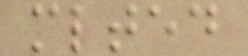mlted
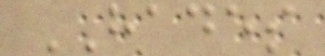HADES
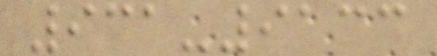931-9133
